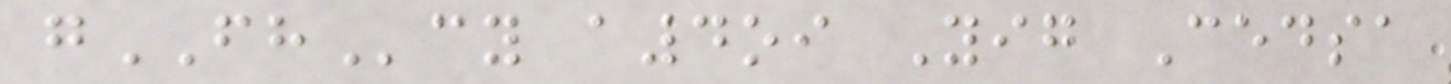gFHcy a4oi Yig Cedsa
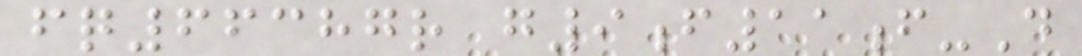fq66387r g9f11f-D
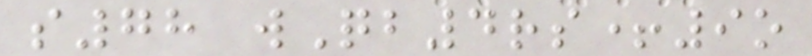s78 wQb4rs+9o
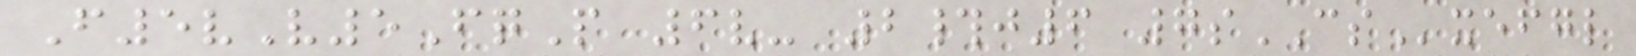F5vV5FqP 6v- 2#j6 7sCSxefgl
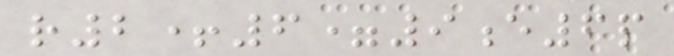r2+6=9e6p
